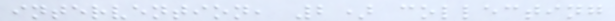intervention, 2) collecting
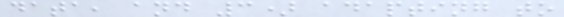data, and 3) adapting to
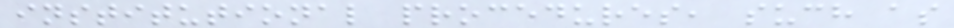institutional procedures, such as
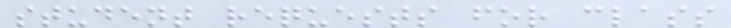student requests for class
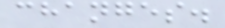changes.
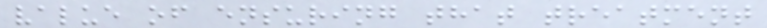value of ensuring that treatment
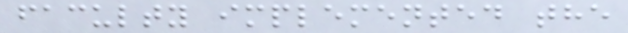faculty implemented the
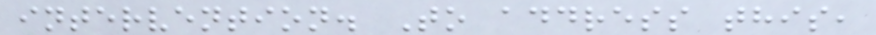intervention. To address this,
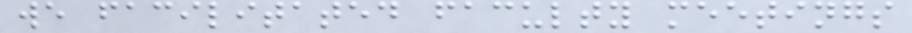we facilitated faculty meetings
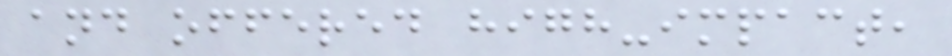and offered high-impact,
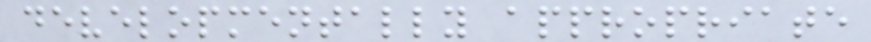developmentally appropriate
